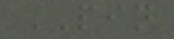PIN
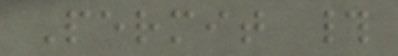Permit #
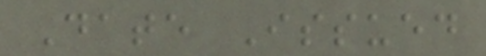Date Issued
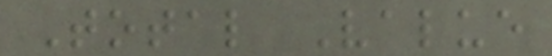Total Value
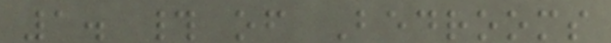1. # of Bedrooms
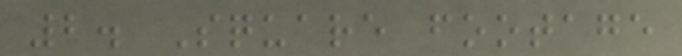2. Square footage
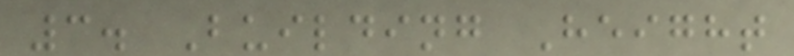3. Building Height
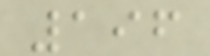196
